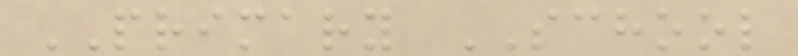PRIMARY SCHOOL
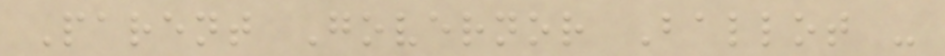Parent Governor Ballot -
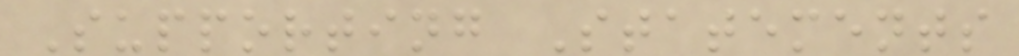Supporting Statements
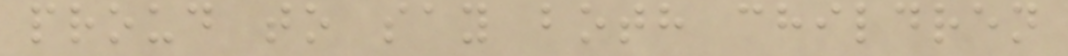proud to say both children
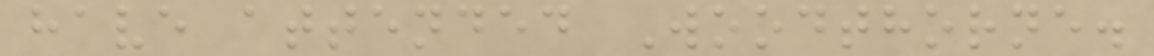have attended Woodthorne.
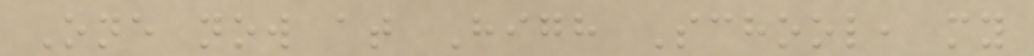One now at High School, my
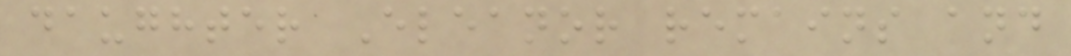daughter Eleanor remains and
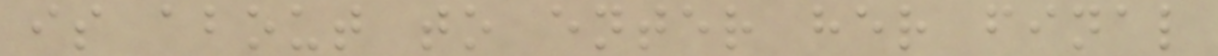is about to enter her final
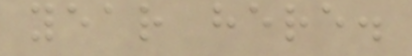year here.
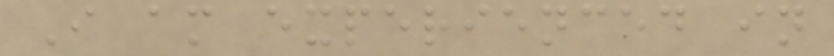I am experienced in
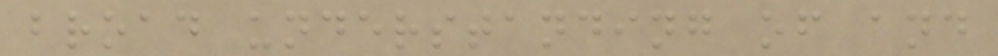broad understanding of and
